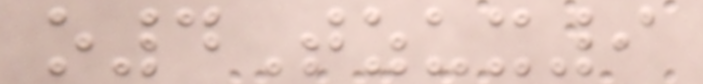o4Tzux9
